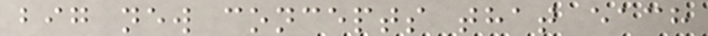big new concepts that each
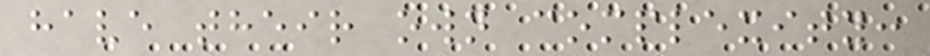have their own complexity:
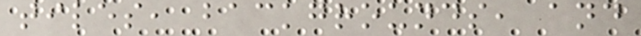tiles, backgrounds, and
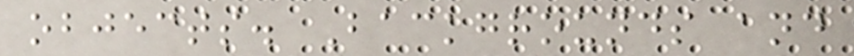objects. Backgrounds and
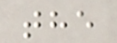the
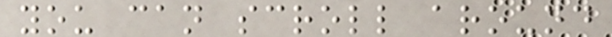you can scroll around
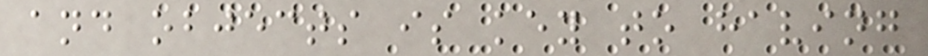and objects is key to having
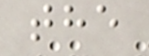the
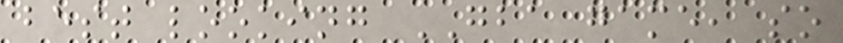best looking GBA game, so
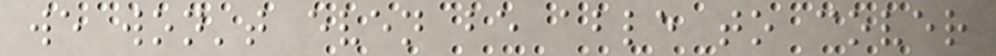we won't even be able to cover
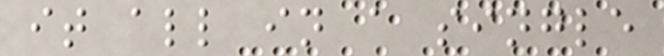it all in a single
